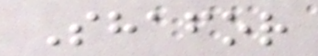Shafor
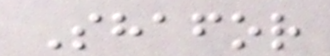Shafor
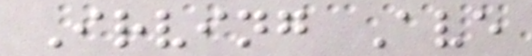Irving Ave
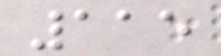115
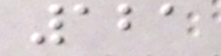121
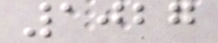1027
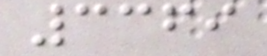3369
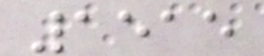1515
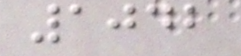1042
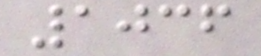1036
